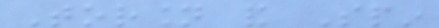Torsion and Spin
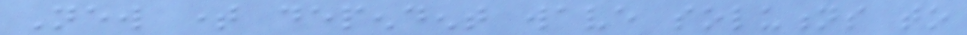New time dependent wave solutions to
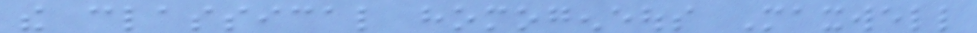the classical homogeneous Maxwell
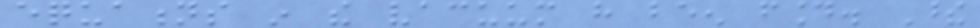equations in the vacuum have been found. These
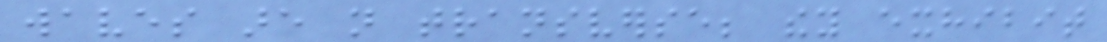waves are not transverse; they exhibit
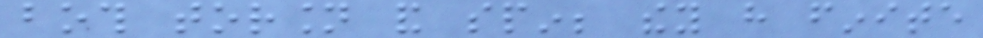both torsion and spin; they have finite
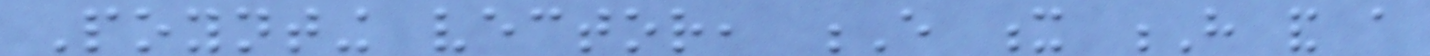Poynting vector, E x H and a
